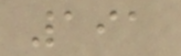191
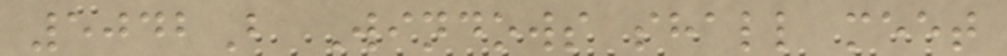5042B Windows shall meet
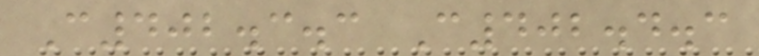C402.3.3 C402.4.3
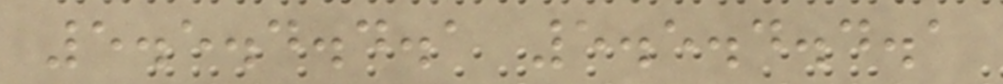5.5.4.4.1 5.5.4.4.1
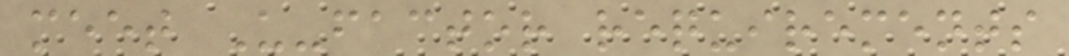meet U-factor requirements
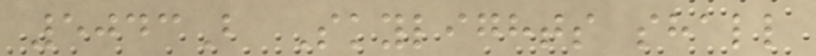5043B Skylights shall
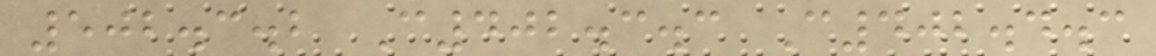502.3.2 C402.3.3 C402.4.3
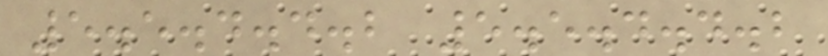5.5.4.4.2 5.5.4.4.2
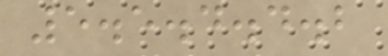5.5.4.4.2
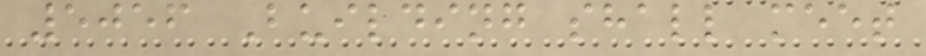5056 Building shall meet
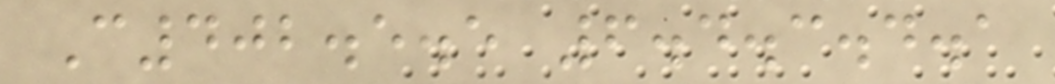C402.5.5 6.4.3.4.1
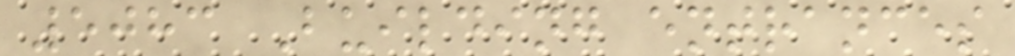5083 Building entrances
